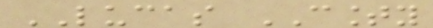LUCAS COUNTY
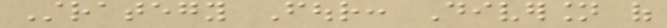Strategy Four: Diversion of
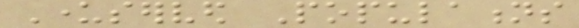Underserved Populations
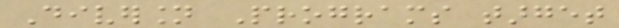Diversion Programs target
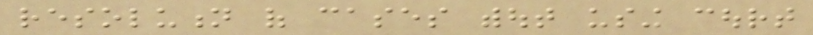resolution of cases without using court
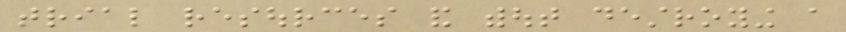trial resources and without destroying a
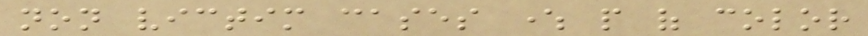non victim cases where people of color
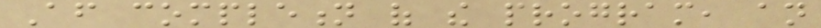After completion of the program, an
